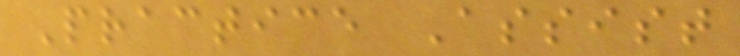Practice Assist
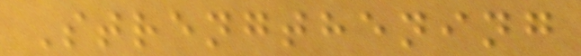Strengthening
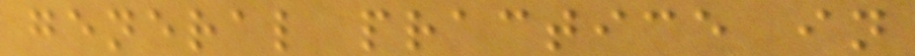general practice in
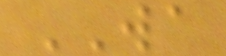WA
